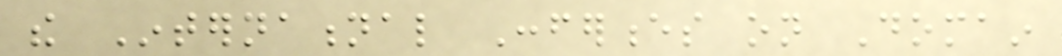the International Conferences on Domain
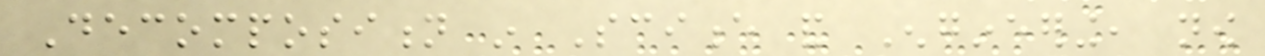Decomposition in Science and Engineering, now
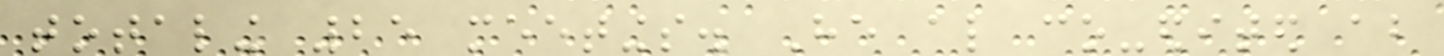totaling 25 meetings. He also co-edited about
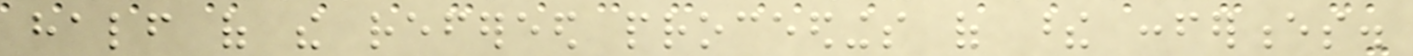half of the refereed proceedings of these conferences.
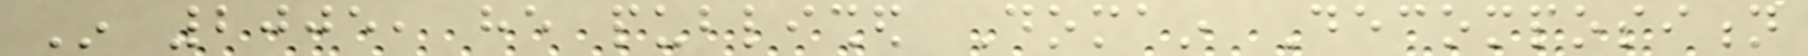In 2005, he published Domain Decomposition
